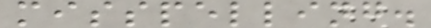misspelling.
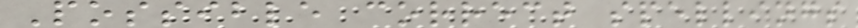Possible correct spellings
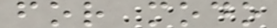for modo
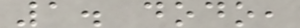1. dodo,
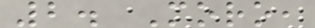2. Moro,
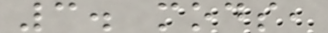3. mods,
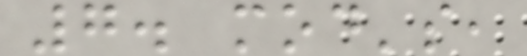7. mod's,
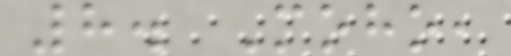8. Moho,
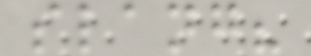slang?
